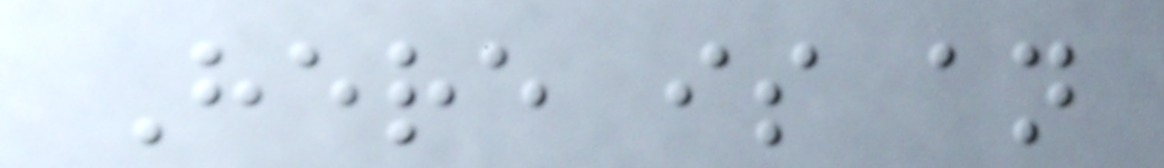Here is an
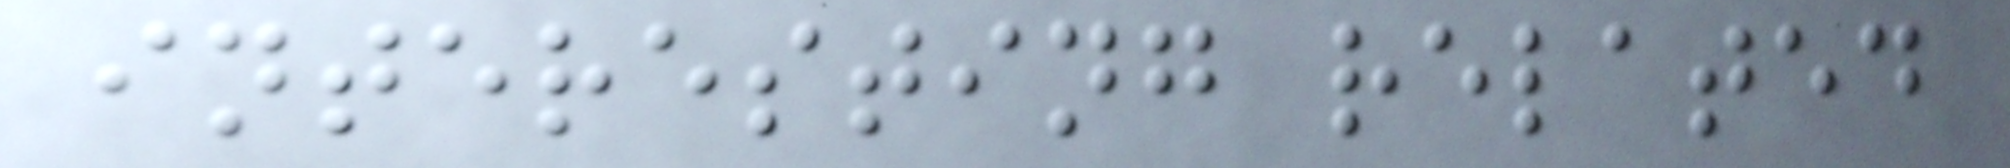interesting related
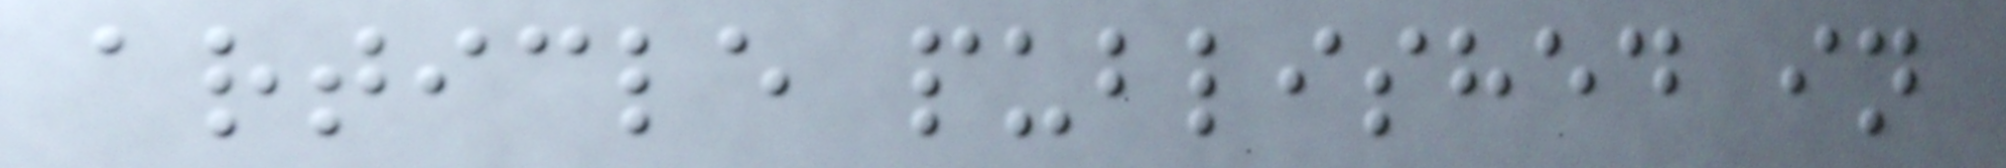article published in
